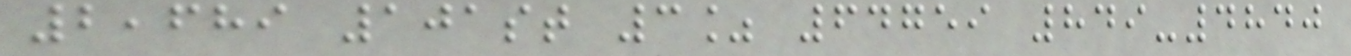2,689 101st 3% 64759 849-4840
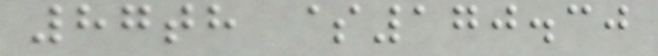87th $170.30
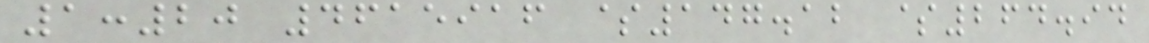1:20 4615916 $147.12 $264.94
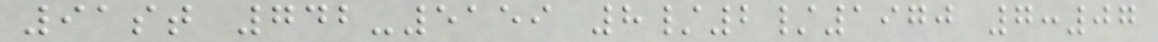91st 742-5159 8/2/1970 7:07
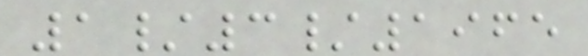1/3/1965
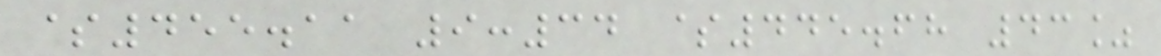$455.11 9:34 $445.68 43%
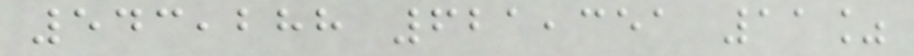543,288 621,351 11%
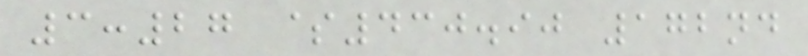3:27 $430.90 172nd
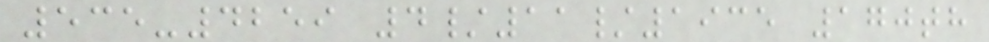535-4259 4/11/1935 170th
